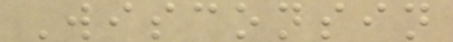Wisconsin
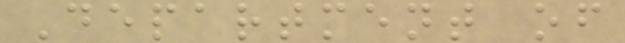Department of
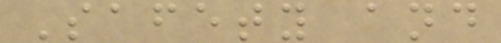Safety and
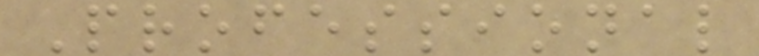Professional
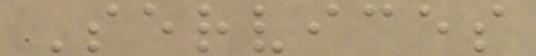Services
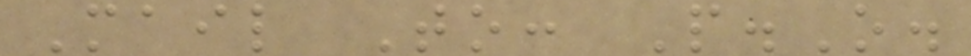Mail To: P.O.
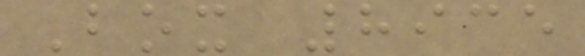Box 8935
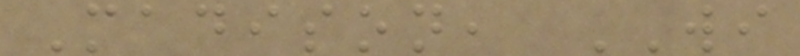Madison, WI
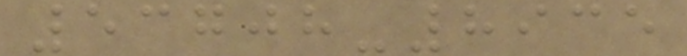53708-8935
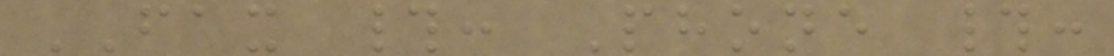FAX #: Phone #:
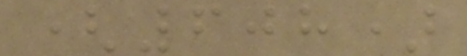(608)
